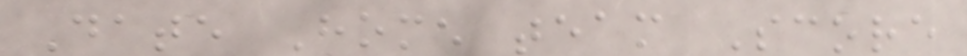Date Home team Score
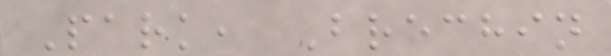Park, Brechin
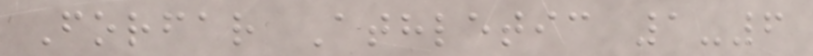Forfar Athletic 1-6
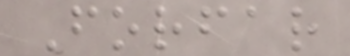Forfar
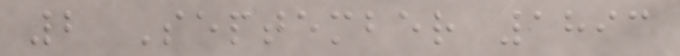2 September 1893
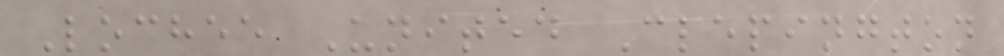Lochee United Clepington
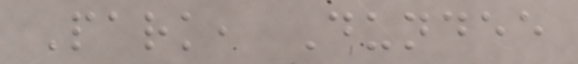Park, Dundee
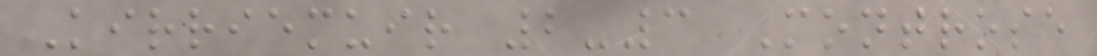Kirriemuir 2-3 Montrose
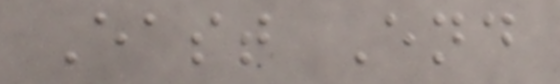East End
